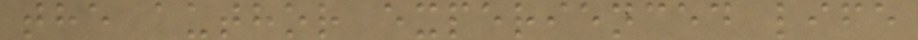the author experienced life
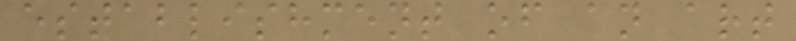establishment of an art
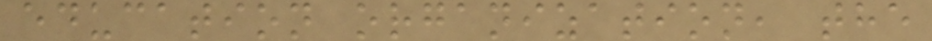education organization, the
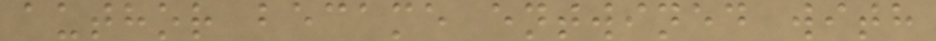author became entwined with
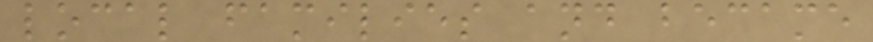local families and became
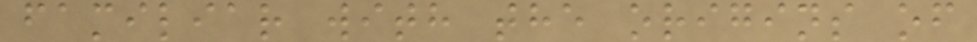familiar with the origins of
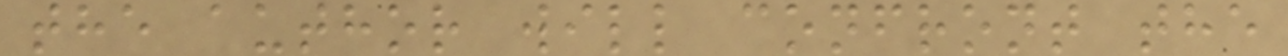the author will confront the
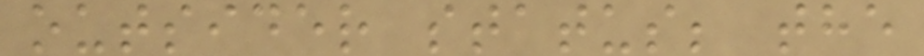outsider status; the
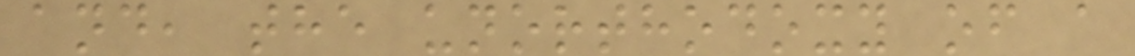and, the unorthodoxy of a
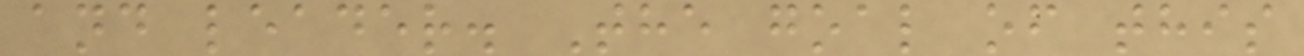and leader. The goal of this
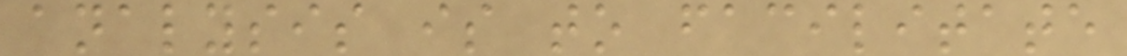analysis is to facilitate
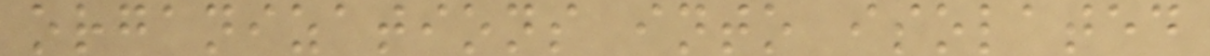organizations into isolated
